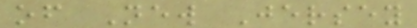of New Jersey
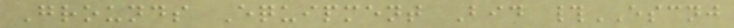Grounds Equipment Bid #ESCNJ
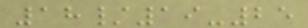18/19-25
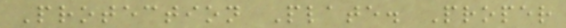Protection Plate. Proper
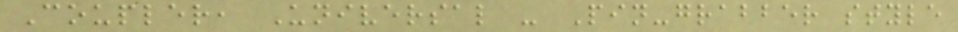Coupler, Universal - Pin-grabber style
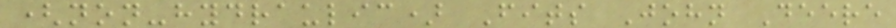(non-hydraulic) Fits John Deere
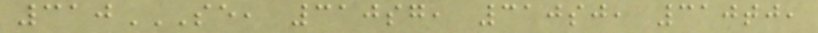310SE, 310SG, 310SJ, 310TJ,
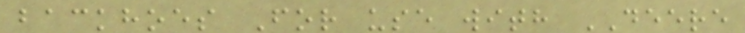backhoes For use with DEERE
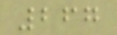267
